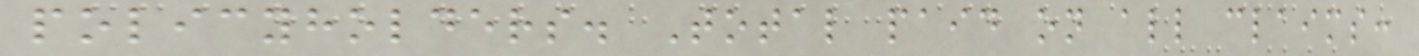policyholders. Total paid on all claims:
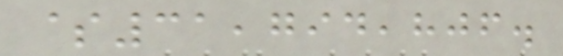$31,794,806.
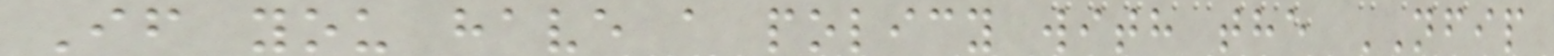If you have a policy with the NFIP
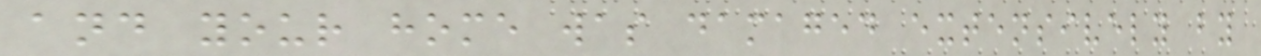and your home was damaged extensively by
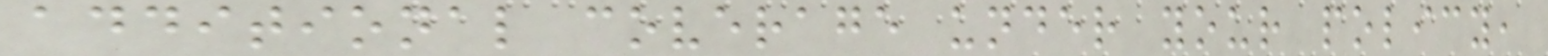additional coverage under your policy,
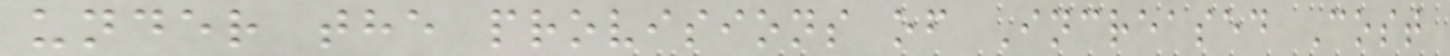under the provisions of Increased Cost
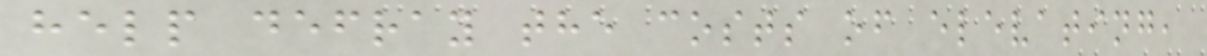help defray the costs of elevating,
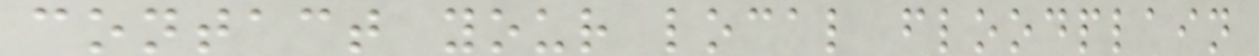contact your local floodplain
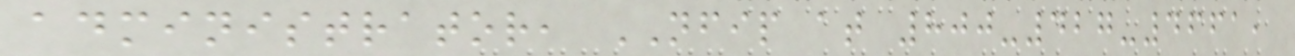administrator, NFIP at 800-427-4661,
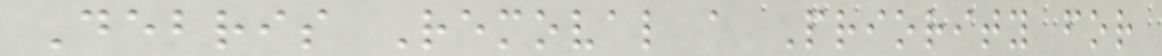Debris Removal a Priority for
